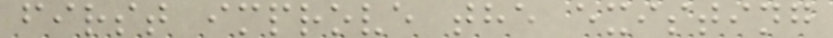first improve the existing
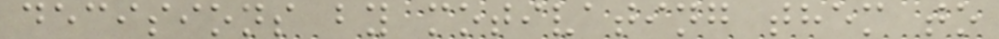decisions by motivating them to
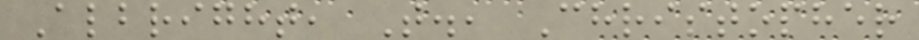Albright, T., Christopher
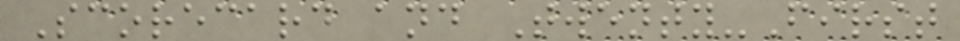Scorecard and Twenty-First
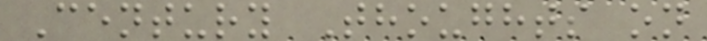Century Thoughts on
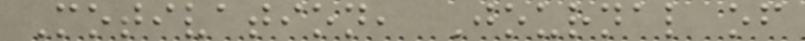Motivation, Journal of
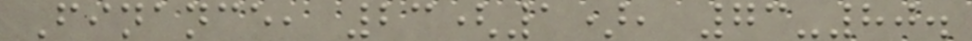Finance, 23(1), 73-80.
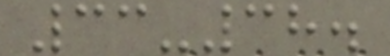33-38.
